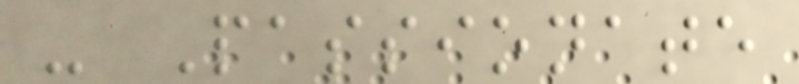- Passionate
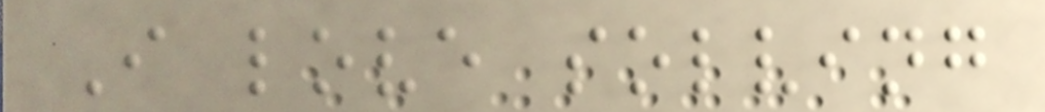I love solving
